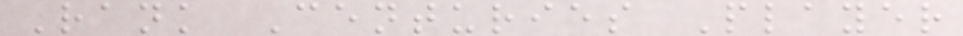Rank Centuries Player
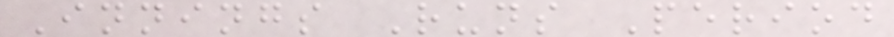Innings Runs Period
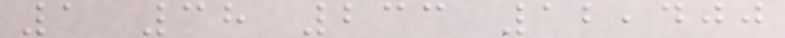1 38 233 12,400
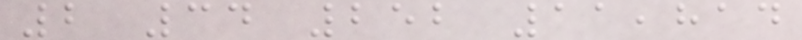2 34 252 11,814
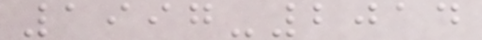1997-2014
